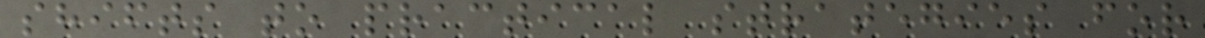shifts to practical strategies for
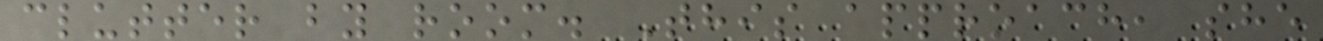clutter by room. This approach, she
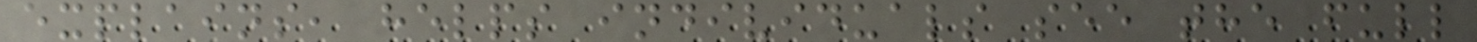explains, helps individuals see the full
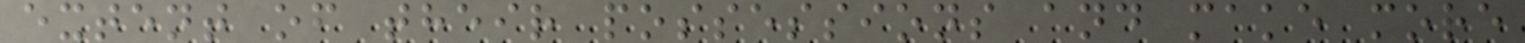extent of their possessions and make more
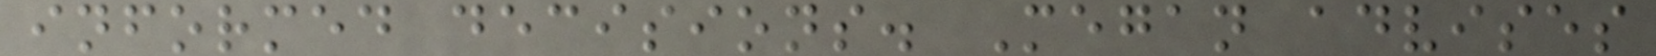informed decisions. Megan advises
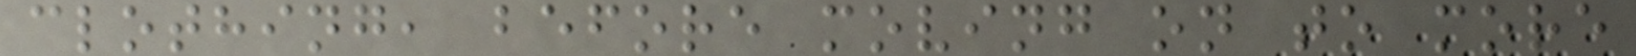clothing, before moving on to more
